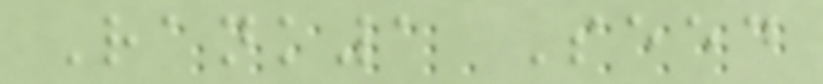Rank1 Seed
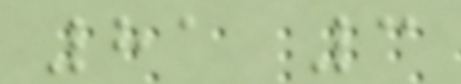81 3
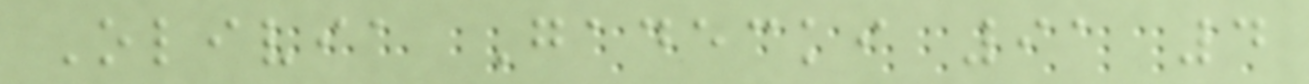Olivia Gadecki 91 4
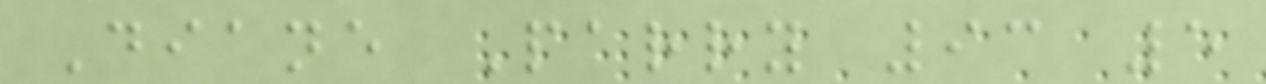Diane Parry 93 5
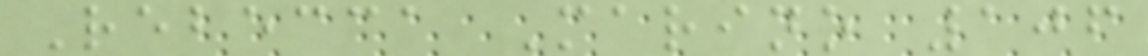Rebecca Marino 106
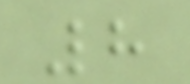8
